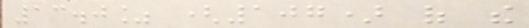13.0% (107) of the
